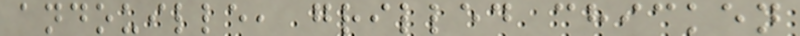andouille, grilled chicken
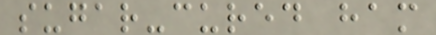sugar-cured ham
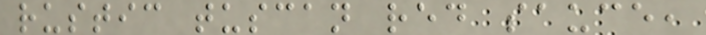rustic tuscan red sauce,
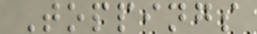Toppings
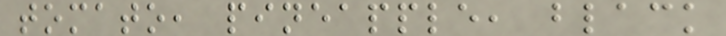tomato, pineapple, black
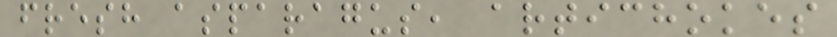fresh asparagus, artichokes
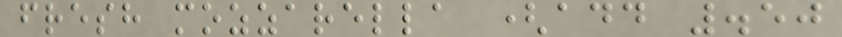fresh mozzarella (add .50
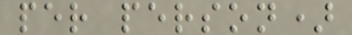per person)
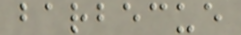barbecue
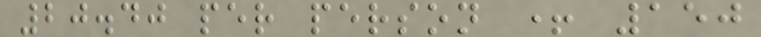20.40 per person + 150
